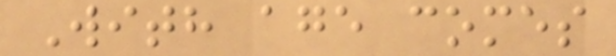With age comes
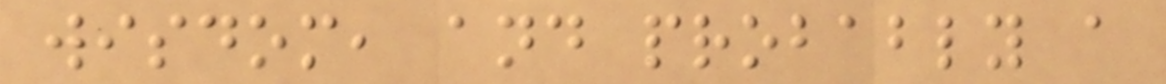wisdom, and probably a
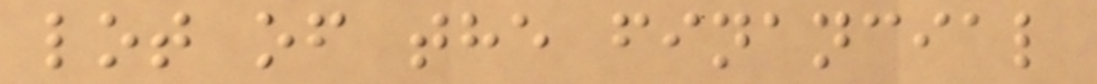lot of the financial
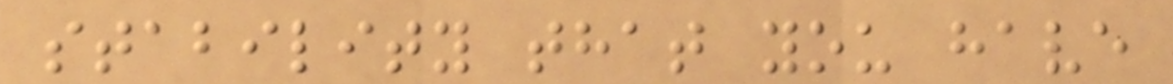stability that you have
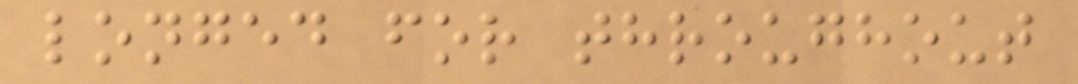longed for throughout
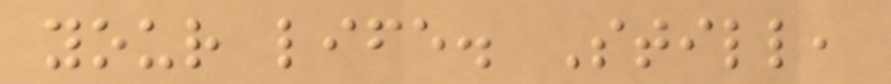your life. Still,
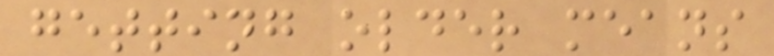getting older means
